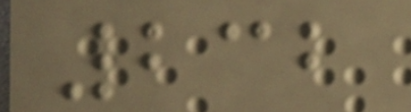232
